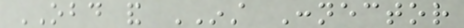OBD and INST Connector
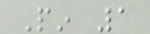Pin 1
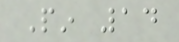Pin 14
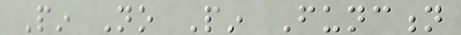Pin No Pin Function
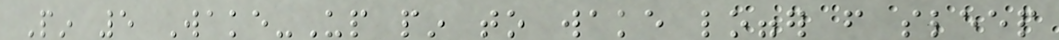Pin 5 Wake-Up pin to wake logger from sleep
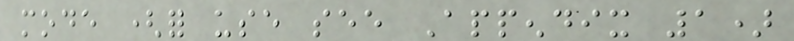mode (for use see Appendix 1)
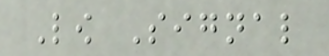Low Signal
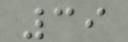39
